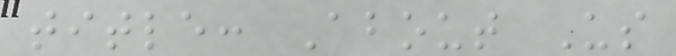title: About Us
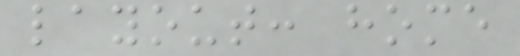layout: home
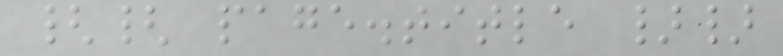{{ page.title }}
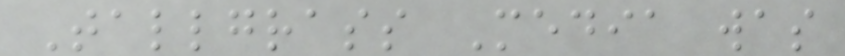Tallgrass Media was
